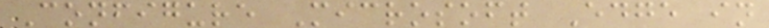Configure Microsoft Edge in
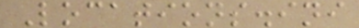Locations.ini
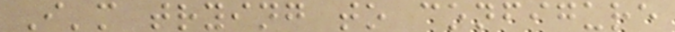I'm trying to configure
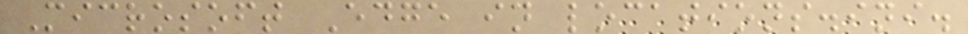Microsoft Edge in locations.ini.
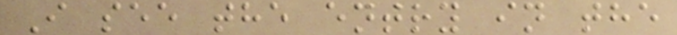I see the entry in the
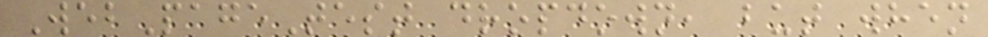WebPageTest dropdown, but when
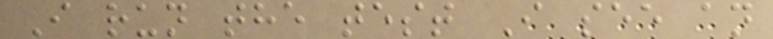I run the test I see an
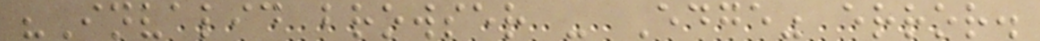"Invalid browser - Edge" error.
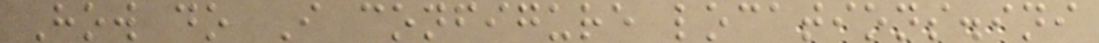How do I configure locations.ini
